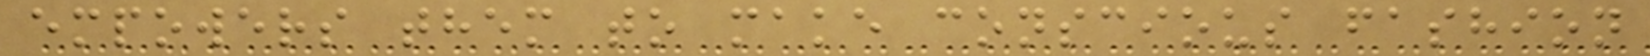empowers them to make conscious fashion
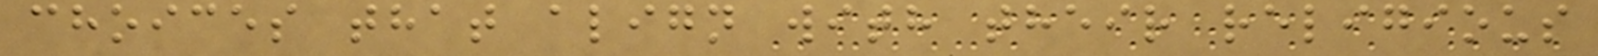choices that align with their religious
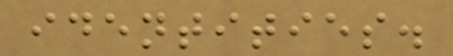identities.
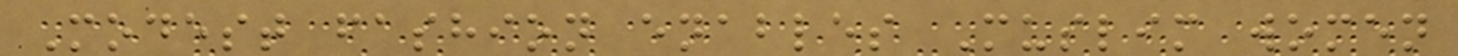Modest fashion enables Muslim women
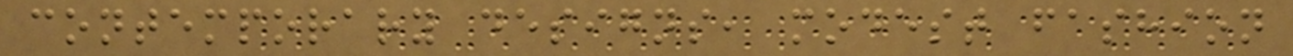contemporary designs, modest fashion
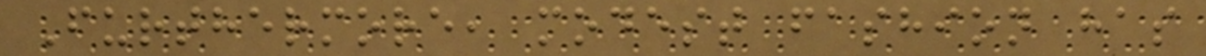Furthermore, modest fashion has
